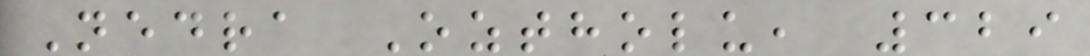Nedra Oztholu, 329
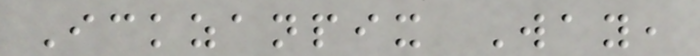Ickzanpix Way,
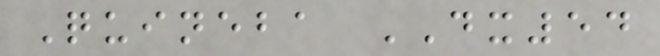Quineba DX54
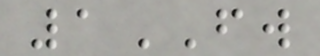1FW
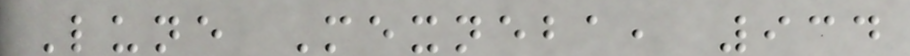Lune Mexneba, 934
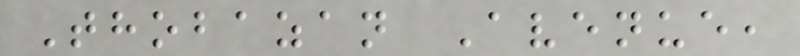Thobazan Avenue,
